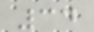34
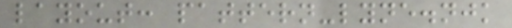layout: pattern-lyne.njk
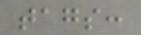tags:
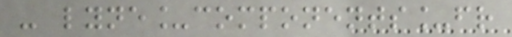- lyne_components_fr
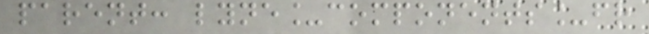parent: lyne_components_fr
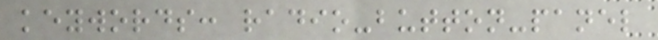keywords: radio-button-panel
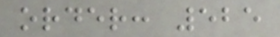order: 525
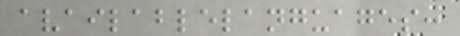availablelanguages:
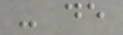- de
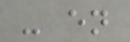- en
